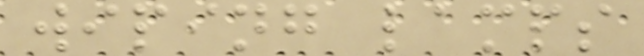wiping lamps
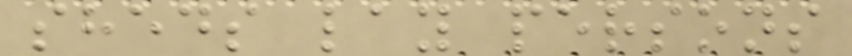sheds lay persons
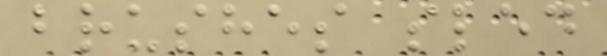brushes sled
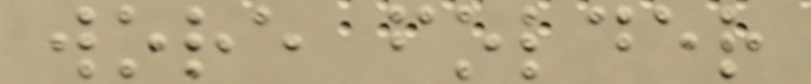wore folder
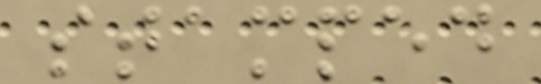stamped
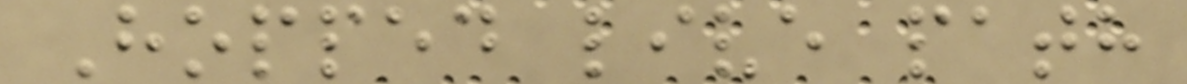Hopped live path
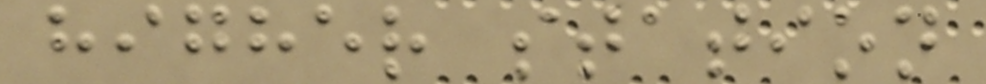higher station
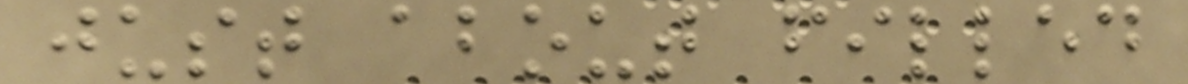just about filled
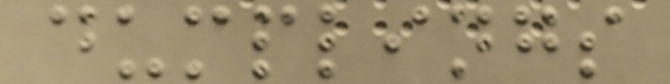dumplings
